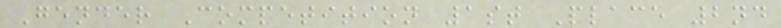Gender Competition 1st Place 2nd
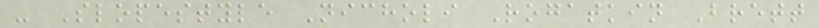- Slopestyle Nicholi Rogatkin Brett
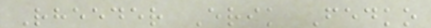Rheeder Erik Fedko
